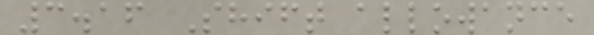3.16 Shift allowance
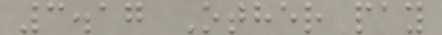3.17 Other pay
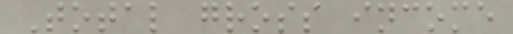Total gross income
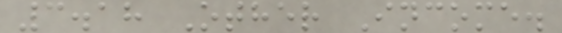3.18 Other Income.
